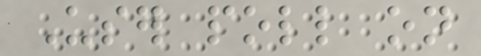User poll on
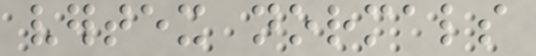vertex normals
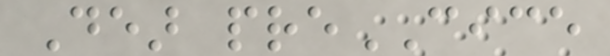Dear preCICE
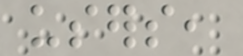users,
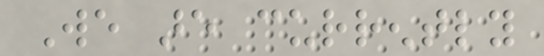We are currently
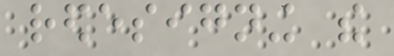redesigning the
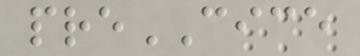preCICE
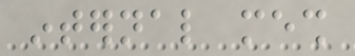internal mesh
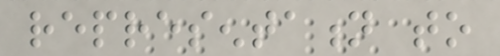representation to
